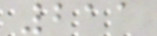211
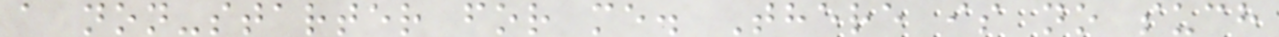a non-starter for me. There is no such
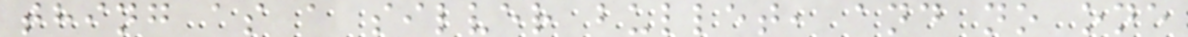thing as a silver bullet, and no one
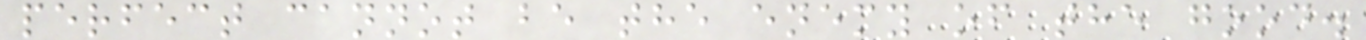perfect cannot be the enemy of the good.
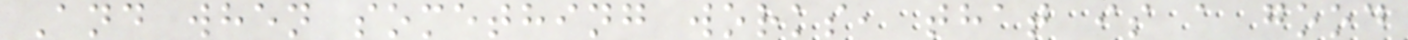And when something works, that is a good
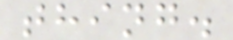thing.
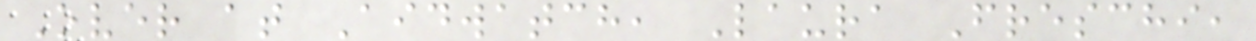Over at Aidwatch, Laura Freschi,
